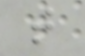t
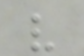v
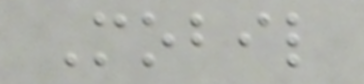Mobil
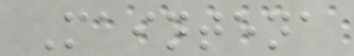Maintena
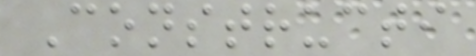Constructi
